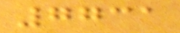7731
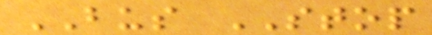BUS STOP
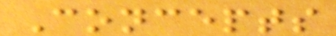Concepts
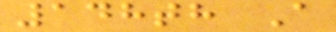148th A
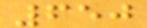650
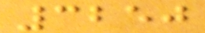3250
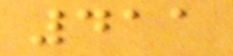411
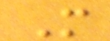M
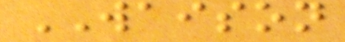WAISON
